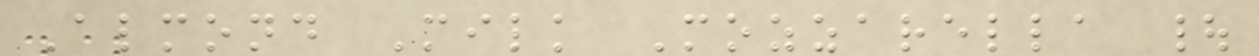Almond Milk Mozzarella |
